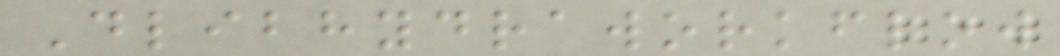Dlibhydraworkflow
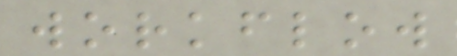workflow
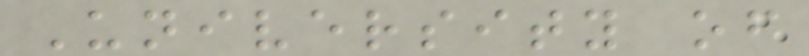University of
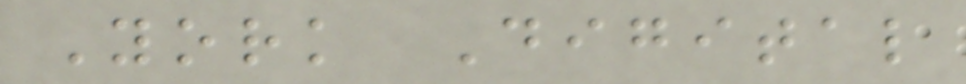York Digital
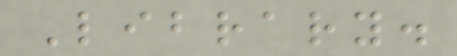Library.
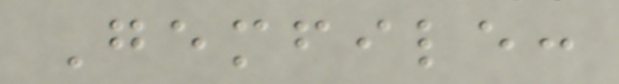Gemfile:
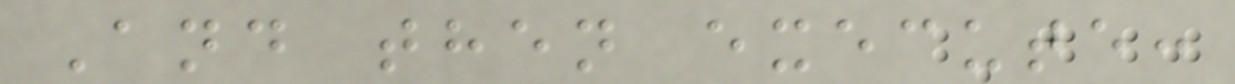And then execute:
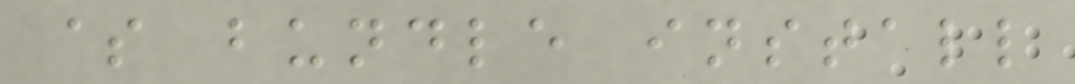$ bundle install
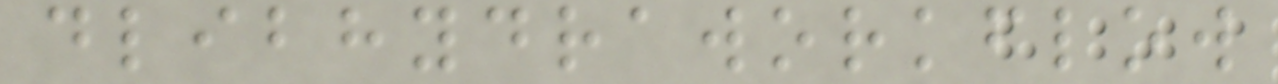dlibhydraworkflow
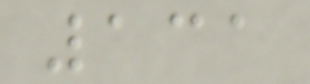131
